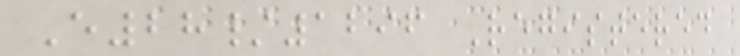E28/1296 Registered
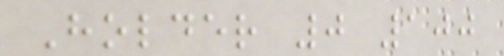Holder 0 100
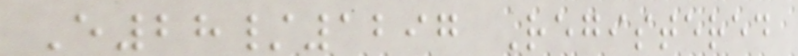E28/1297 Registered
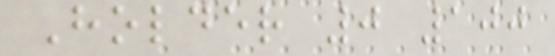Holder 0 100
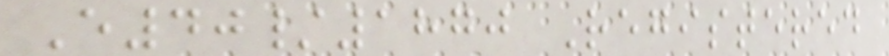E40/1870 Registered
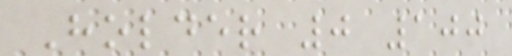Holder 0 100
